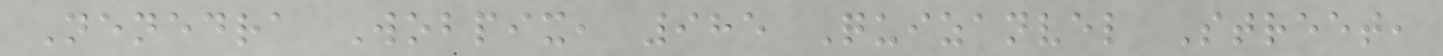Nenedra Wobpix, 985 Quizanvel Street,
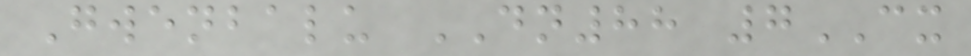Gwenbalu DN88 7CX
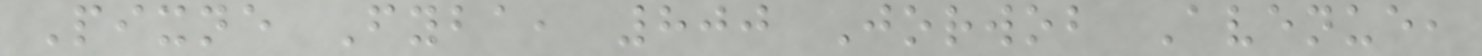Pixne Fyba, 800 Jorwob Avenue,
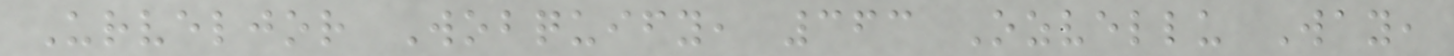Urveljor Wobquify, 363 Ozvellu Way,
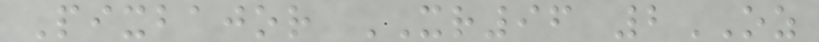Pixbajor XR96 2OZ
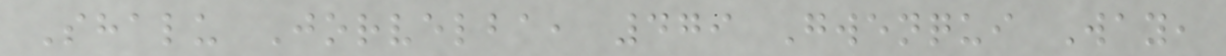Shalu Jorvelba, 479 Gwenqui Way,
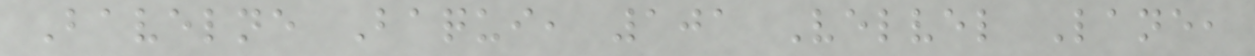Bavelne Baqui, 101 Velvel Lane,
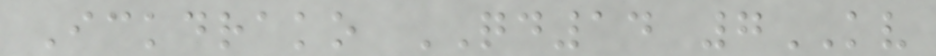Ickdrako QD14 7KV
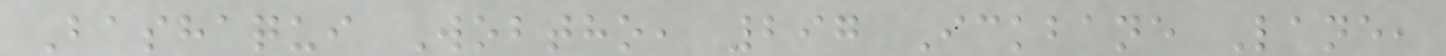Bashaqui Wobtho, 297 Ickbane Lane,
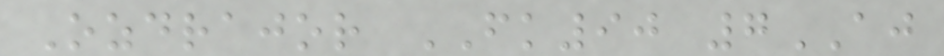Ozdrajor FK90 7AJ
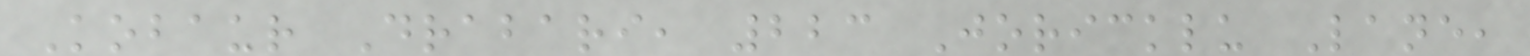Kobaur Drabari, 223 Joricklu Lane,
